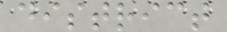district
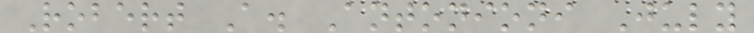Robert A. Antonioni July
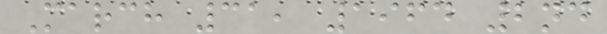March 31, 1964 2nd
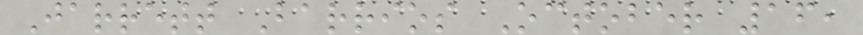Jarrett Barrios October 16,
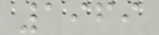1969
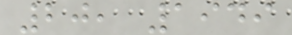20, 1949
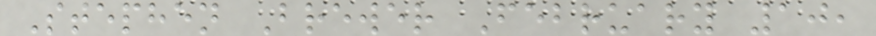Stephen Brewer February 10,
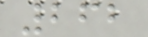262
